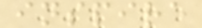inspire
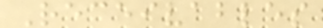Receivables
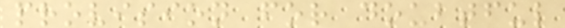provision for doubtful
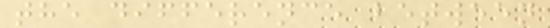the difference between
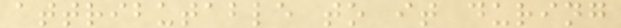attributable to it during
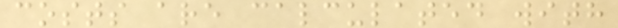costs are calculated with
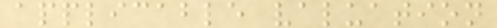applicable valuation
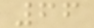66
